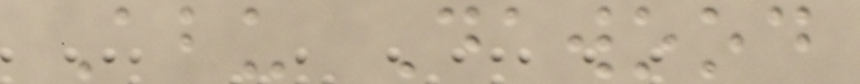Abu Dawood
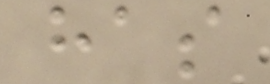has
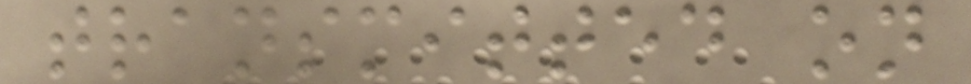transmitted on
